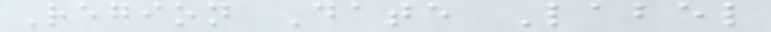Region Date Label
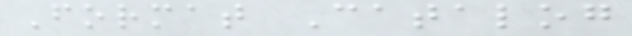Format Catalog
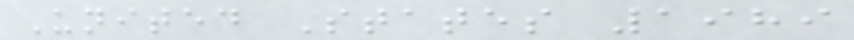United States 1989
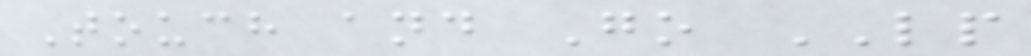Touch and Go LP
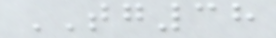TG38
